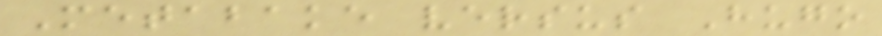Metabake versus Hugo
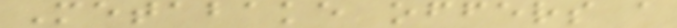Metabake offers a
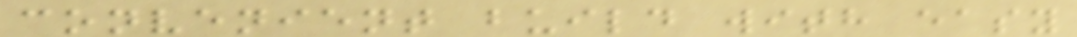convenient build with easy
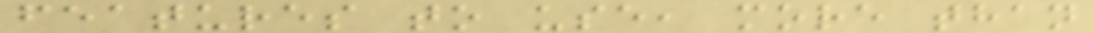features to use, more than
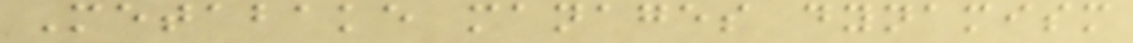Metabake manages dynamism
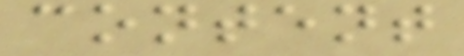content
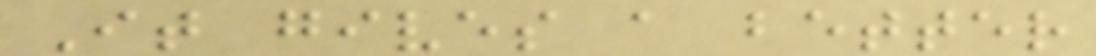It gives a better
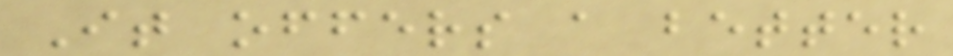It offers a better
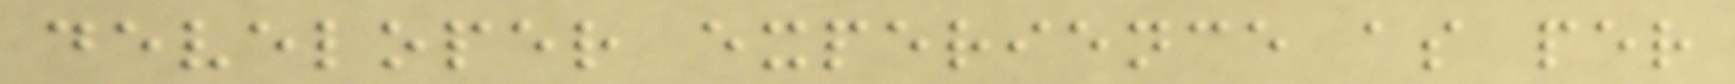developer experience as per
